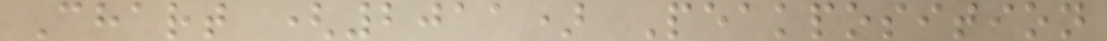Chart (2011) Peakposition
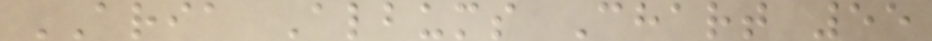ARIA Albums Chart 55
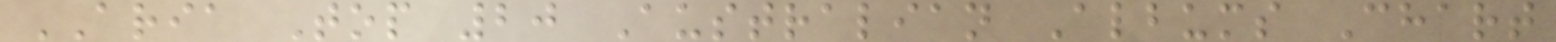ARIA Top 20 Australian Albums Chart
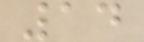14
